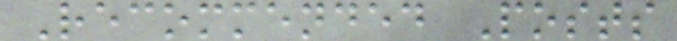Recommended Posts
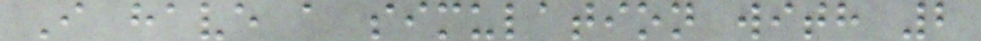I have a simulation with 2
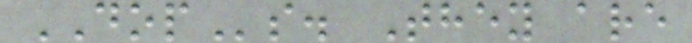DOPs. They are
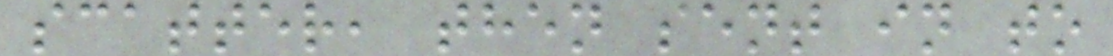scatter, then sent in to
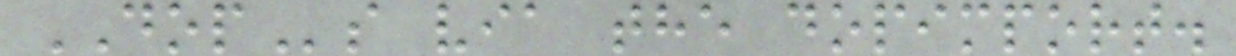DOPs via the dopimport.
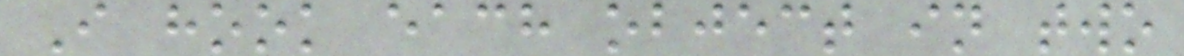I hook each object in two
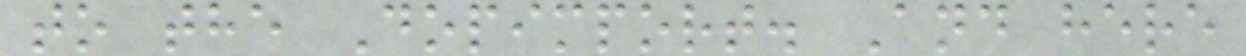to the Dopimport. And here
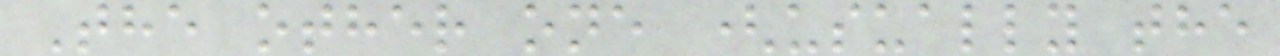The other one (usually the
